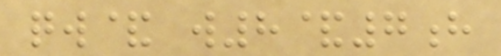qw& w8&7h
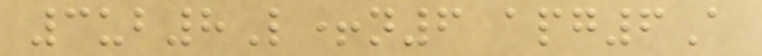3ub8L+n6 apg6A
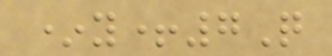*y+7Q
